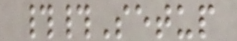##Setup
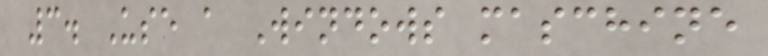3. Use a Windows maschine
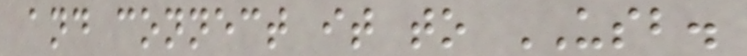and connect it to USB.
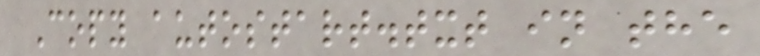Copy autostart.txt in the
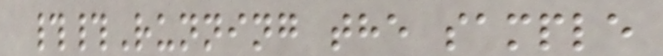##Running the sample
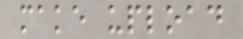make upload
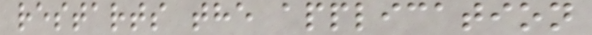restarts the application
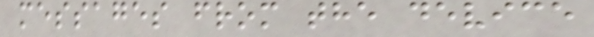messages from the device
